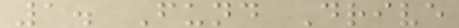1. Fund Drive
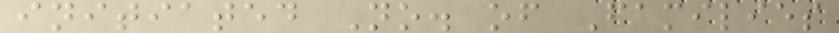initiated No. of Families
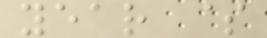year $
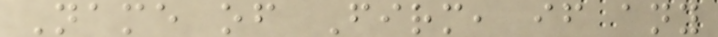Name of Firm, if any
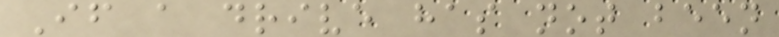If a drive has not been
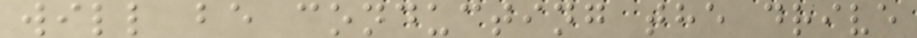will be conducting the drive
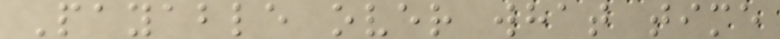Payable over what time
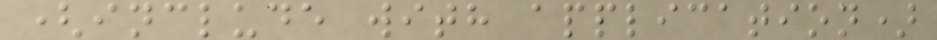(include with application)
